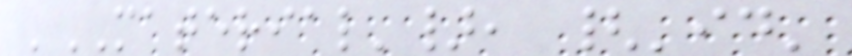'MATERIAL'}, {'id'
